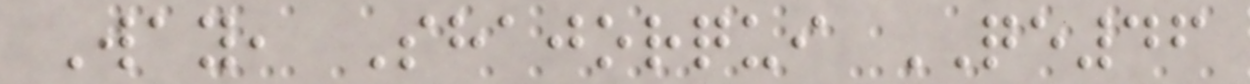Way, Shajorqui QE46
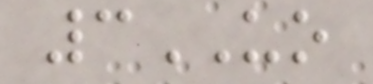3UO
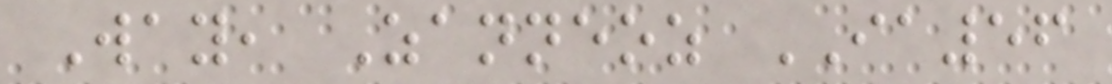Way, Zanneoz IA56
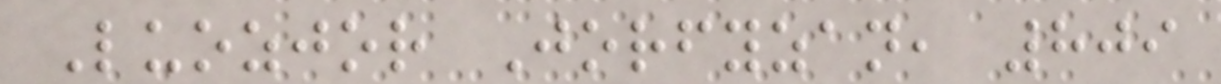Luozjor Jorfyzan, 809
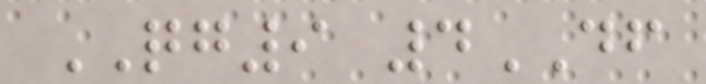QG9 4DF
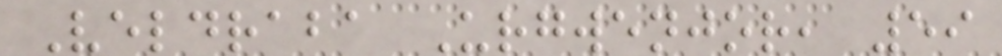Veldraba Urgwenjor, 59
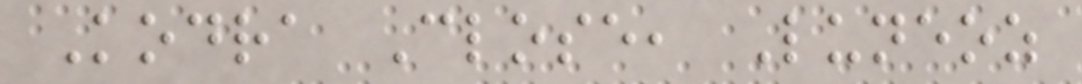Kodra Close, Luneoz
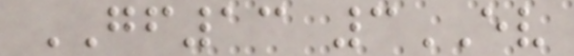GF13 3EV
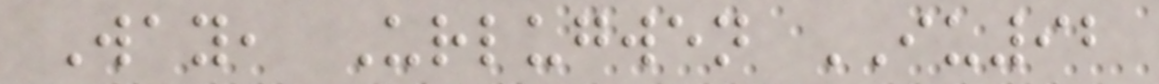Way, Urlugwen IU92
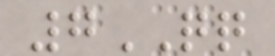7QQ
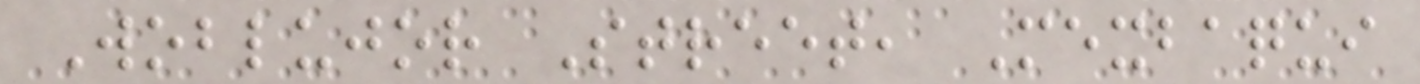Woblujor Street, Mexbaqui
